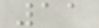11
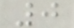0
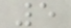5
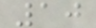10
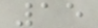15
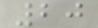20
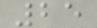25
